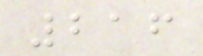216
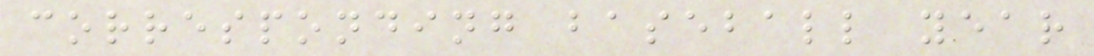corresponding baseball year
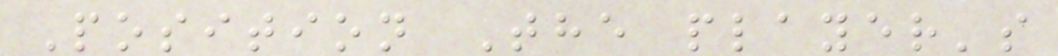Position The player's
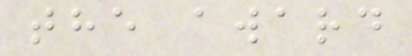the award
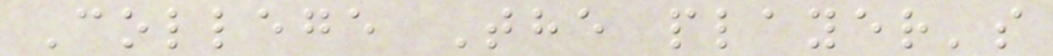College The player's
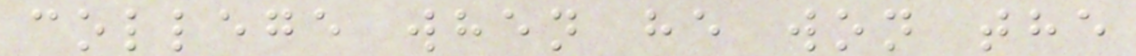college when he won the
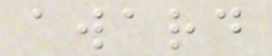award
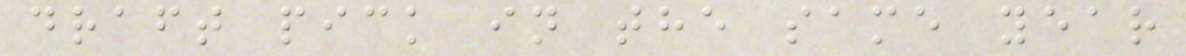draft pick in the same year
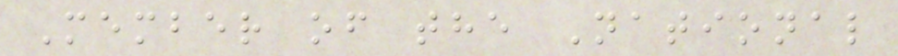Member of the National
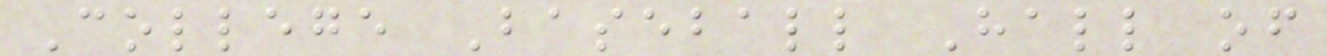College Baseball Hall of
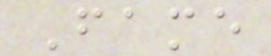Fame
